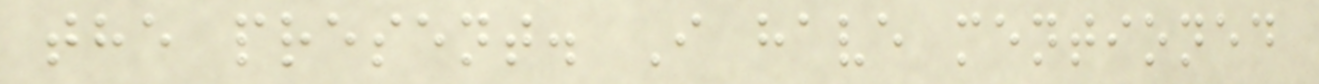the present. I have mentioned
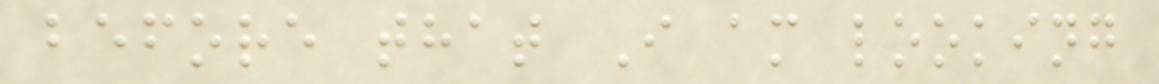before that I am looking
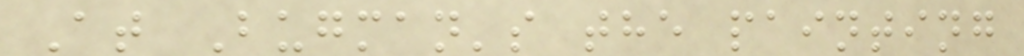At Bugman's the painting
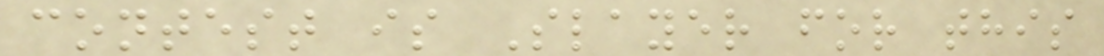contest is Slayer for this
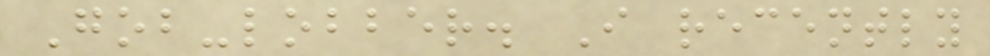Gob-lobber. I recently
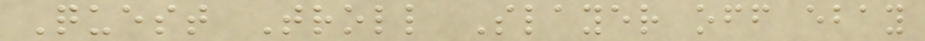Quest Troll Slayer off ebay
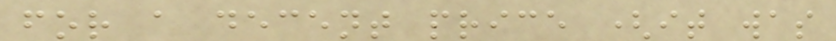for a decent price (it was
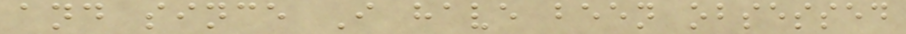and since I have been obsessed
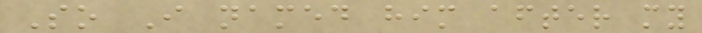So I named him after my
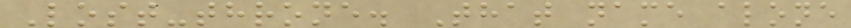Lost-throne. That name alone
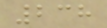238
